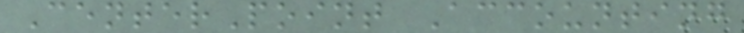CenterPoint Accounting
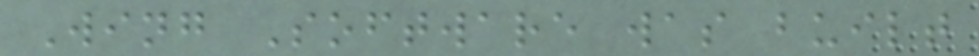Wing Software was built
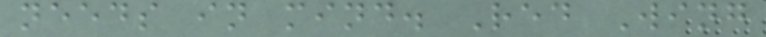needs in mind. Red Wing
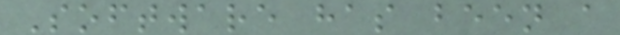Software has been a
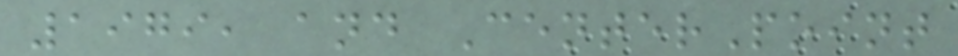1979, and CenterPoint
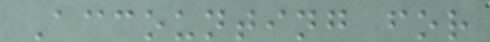Accounting for
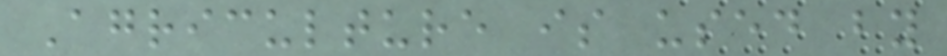Agriculture is used by
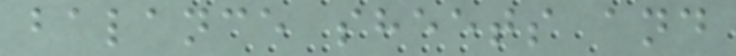balance sheets and
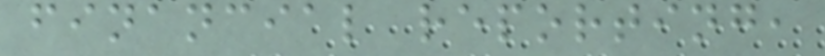financial reporting,
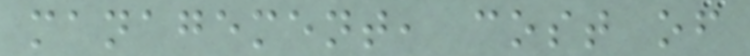management, cost of
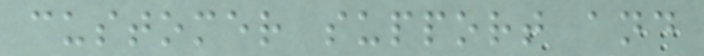customer support and
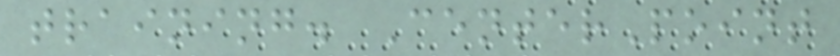training. CenterPoint
